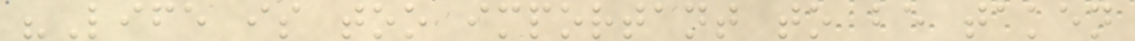"Life is too important to be taken
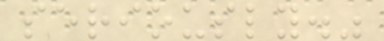seriously."
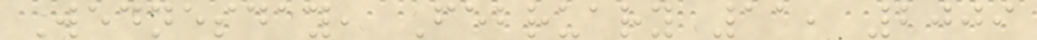Wednesday, February 11, 2009
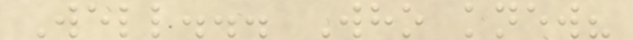Well... Who knew?
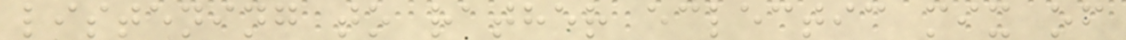listening to rather eclectic mix of
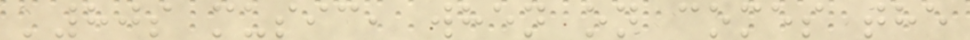'80s music, when on comes the
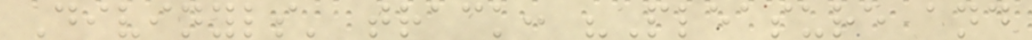Divinyls' track: "Pleasure and
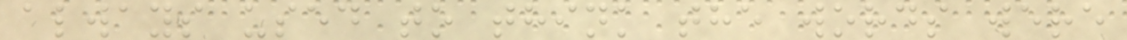always used to think the words were
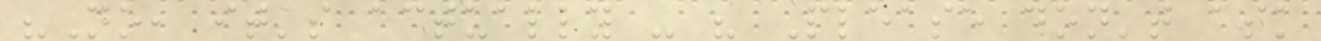"No, it's actually - " Please don't ask
